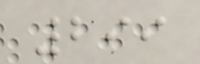299
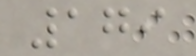179
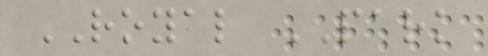ROYAL PARK
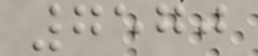7570
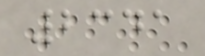2341
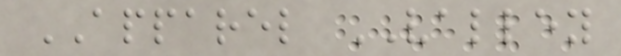APPAREL VALLEY
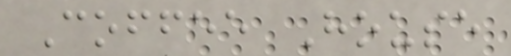Coffee House
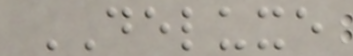DELUXE
